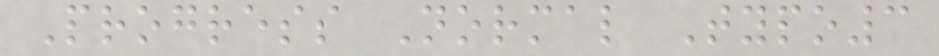Progress Normal Typo3
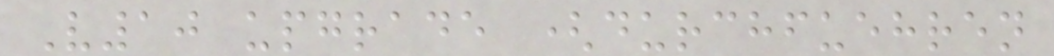V10 upgrade (durchfuehren
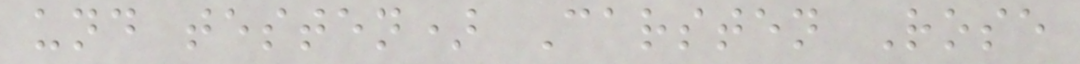und testen) Carsten Rose
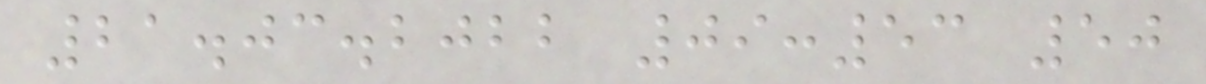21.03.2022 09:53 50
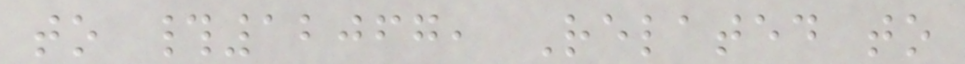to #12067, Related to
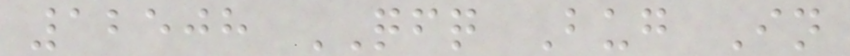12508 QFQ Bug In
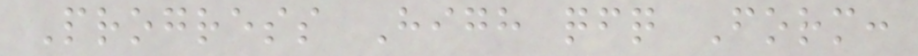Progress High qfq Form:
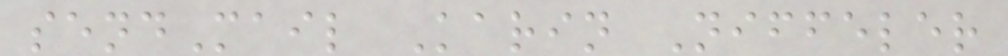sendMail Karin Niffeler
